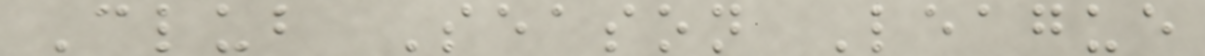Club Season League
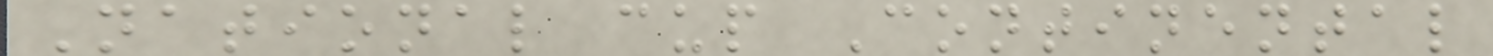National cup Continental
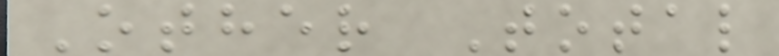Other Total
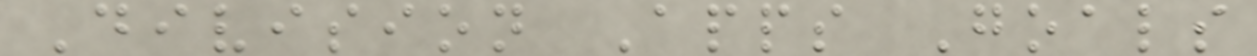Division Apps Goals
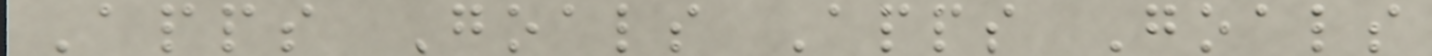Apps Goals Apps Goals
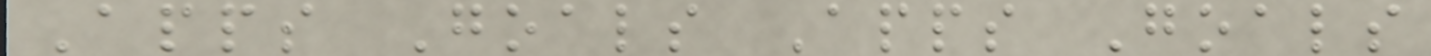Apps Goals Apps Goals
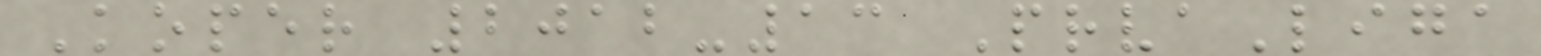Koper 2012-13 PrvaLiga
